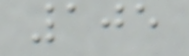105
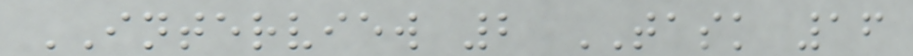INTERVIEW 2 TASK 16
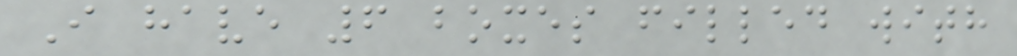I have 6 boxes filled with
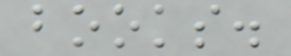books.
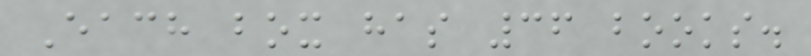Each box has 36 books.
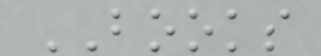BOOKS
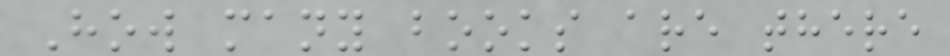How many books are there
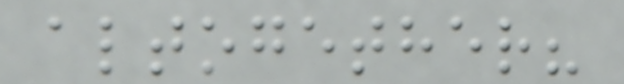altogether?
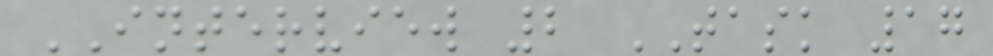INTERVIEW 2 TASK 17
